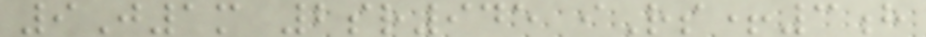9J1m 2sr945 iRs+3h
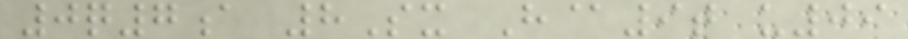0q7a 8Sx H@9t u09
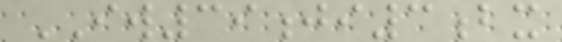IW39ji3bx
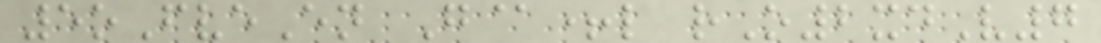5oFveEn G@+l rO2xdV7
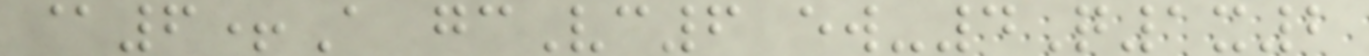@6+A gcVc6 ew-4Q1x2
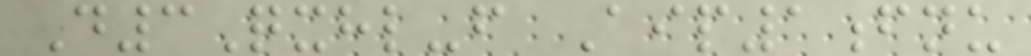D3Qxhl-f Aip1fnu
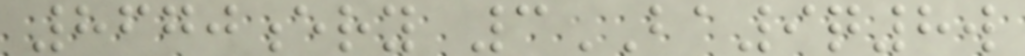8670ery 3BA9q8w
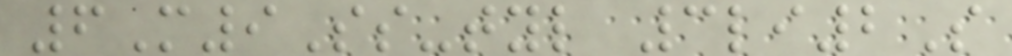6M9Ss-tyl 3li2S
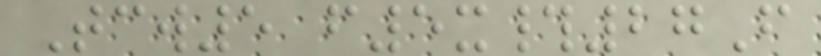Tcw5 f5x#27F
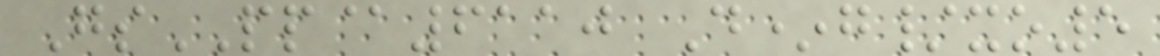GsPP@6110 D*g/xo5
